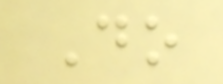Do
